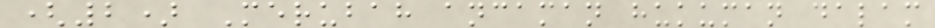(2) Merubah ancaman hukuman dalam
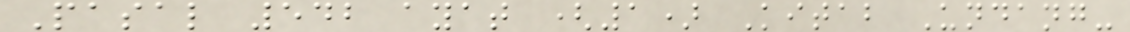Pasal 542 ayat (1) Kitab Undang-
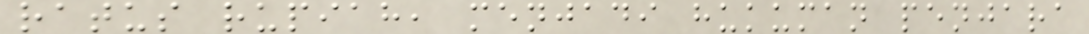ratus rupiah, menjadi hukuman penjara
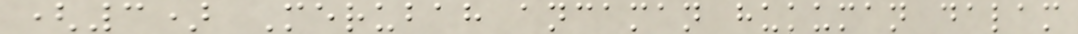(3) Merubah ancaman hukuman dalam
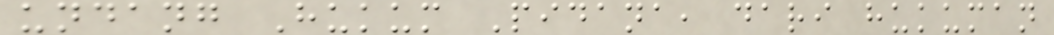undang Hukum Pidana, dari hukuman
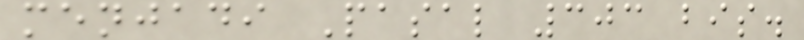menjadi Pasal 303 bis.
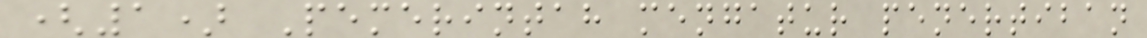(1) Pemerintah mengatur penertiban
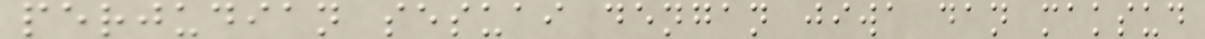perjudian sesuai dengan jiwa dan maksud
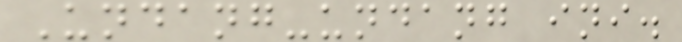Undang-undang ini.
